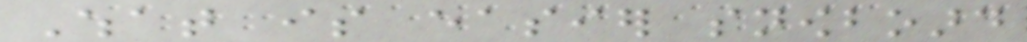What is easier snowboard
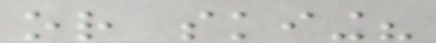or skiing?
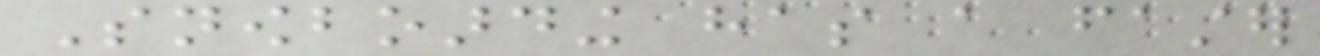Snowboarding has a faster
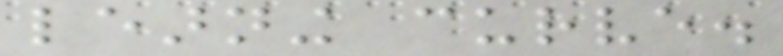learning curve.
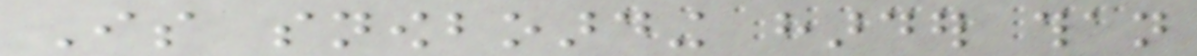Is snowboarding harder than
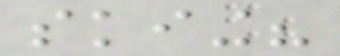skiing?
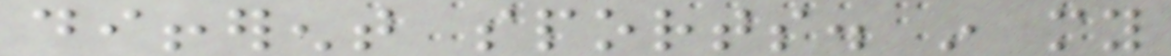different sports. in my
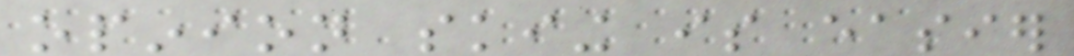opinion skiing is easier
